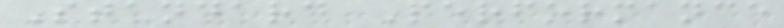Standard Performance
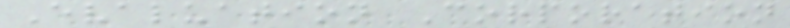Evaluation Corporation
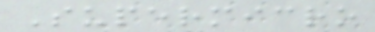Supermicro
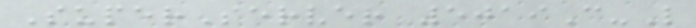SuperServer 5019C-L
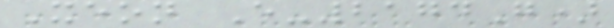Xeon E-2174G)
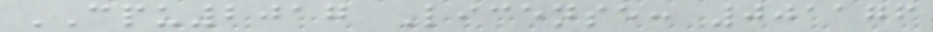CPU2017 License: 001176
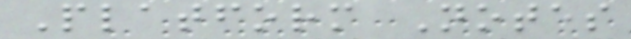Platform Notes
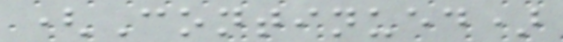(Continued)
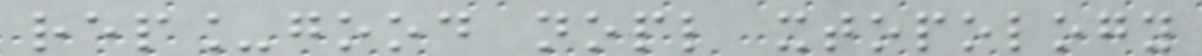rep_good nopl xtopology
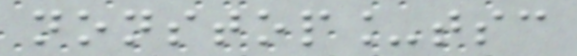nonstop_tsc
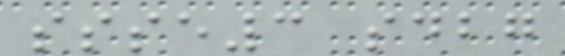ssse3 sdbg
